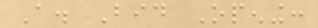A. Bid Opening:
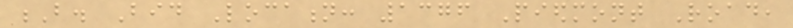B. Bid Location: 1376 Piedmont Road,
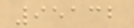95132
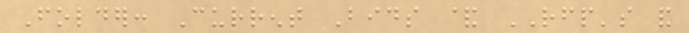Folder: Current Bids & RFP's and
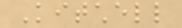Kitchell
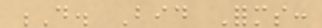D. Bid Forms:
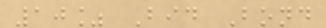10% Bid Bond
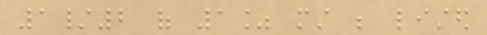1/2 of 1% must be listed
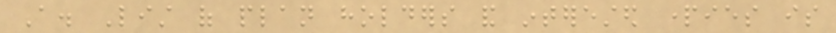A. List of plan holders and interested parties is
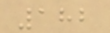182
